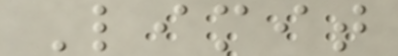Limit
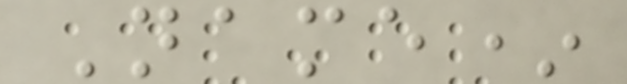Name*
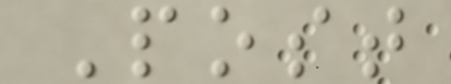Post
